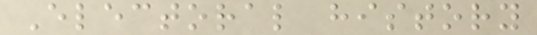Electoral history
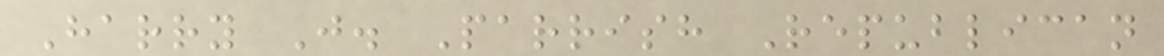Harry J. Parrish Republican
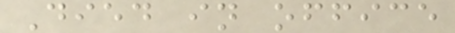Died in office
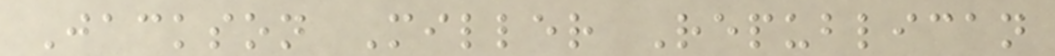Jackson Miller Republican
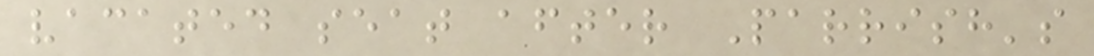vacated seat after Parrish's
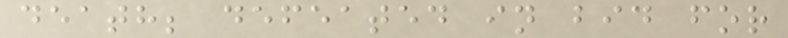death; defeated in bid for
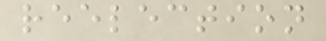reelection
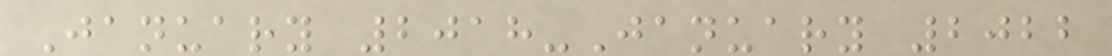January 2018-January 2022
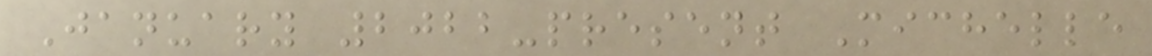January 2022-present Michelle
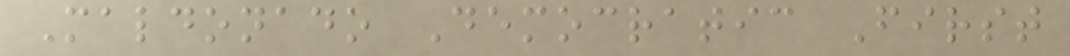Maldonado Democratic First
